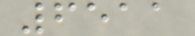6511
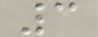3
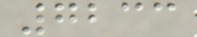7233
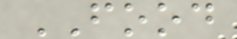FOOD
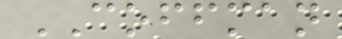COFFMAN
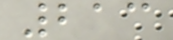213
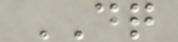DQ
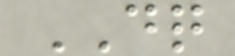DQ
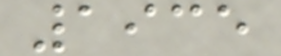1935
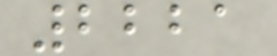2221
